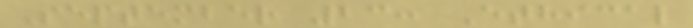September 23: Ethical
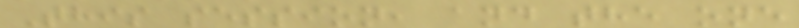This session, and the one
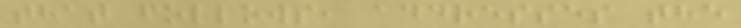that follows, addresses the
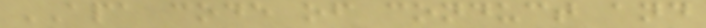APA code of conduct and
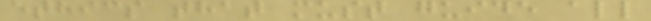ethics that must guide all
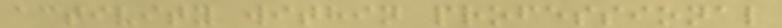activity within professional
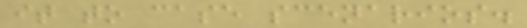it to case scenarios.
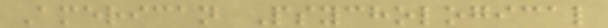American Psychological
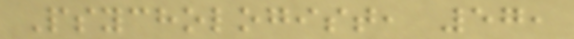Psychologist, 57,
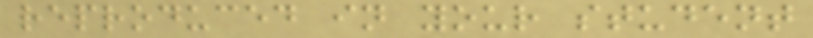reproduced in your student
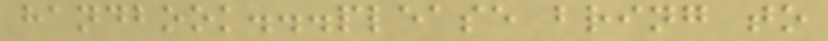handbook...please bring to
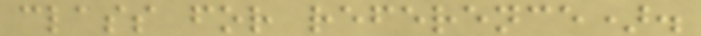class for reference).
